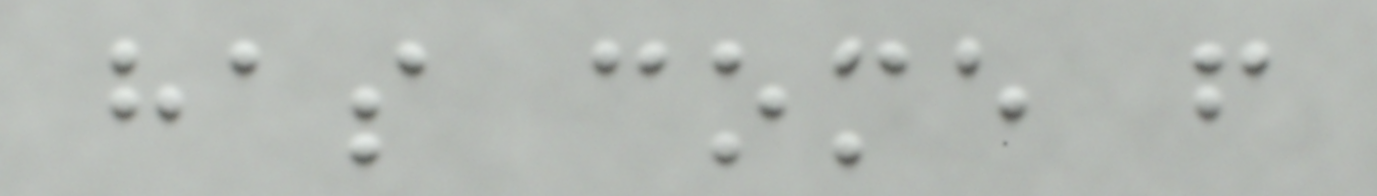has come from
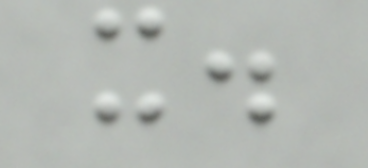it.
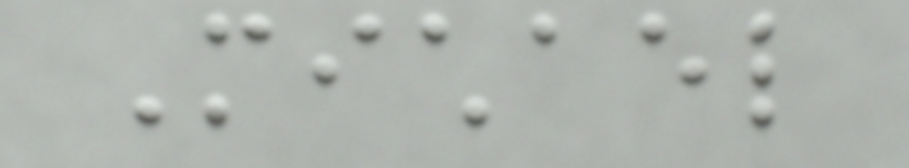Michael
